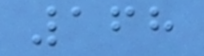168
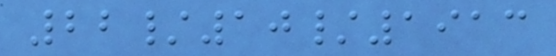22/10/1913
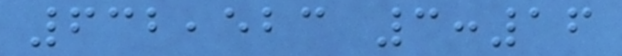632,523 3:16
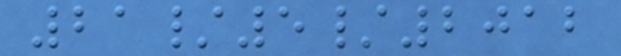21/5/2012
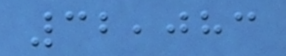32,083
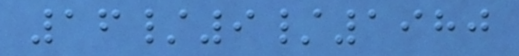16/9/1980
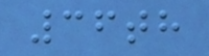36th
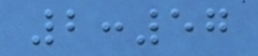2:57
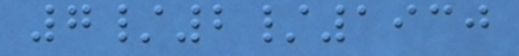7/2/1930
